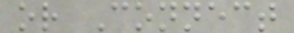or Connect
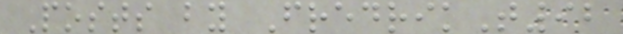Posts by FredrikT92
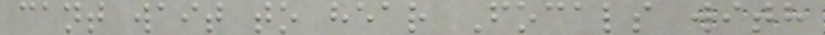cant wait to hear Focals with
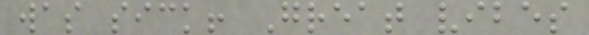was sick! Great vibes
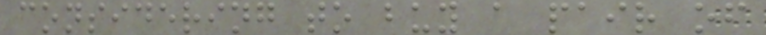considering to buy a pair of
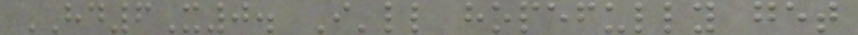HD6X0. I'll hopefully get
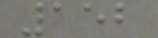152
